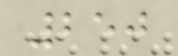250
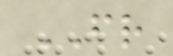FR
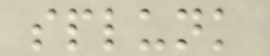splunk
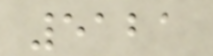5121
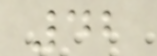42
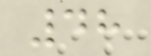48
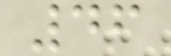46
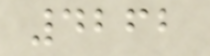4262
